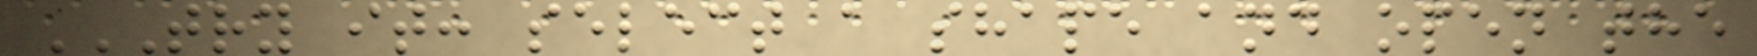TRY IT: SELECT A SHAPE AND OPEN THE
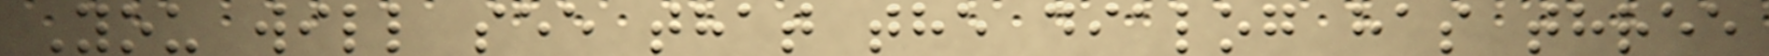You will see that the dialog has three
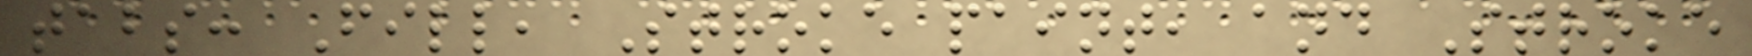tabs: Fill, Stroke paint, and Stroke
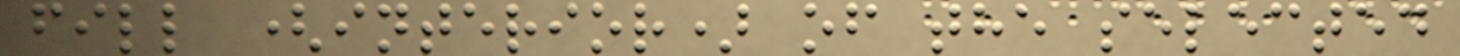fill (interior) of the selected
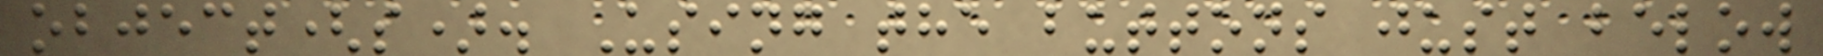object(s). Using the buttons just below
